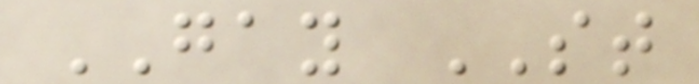GAY ST
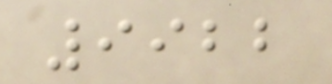9922
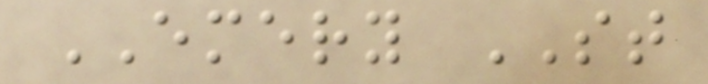EMERY ST
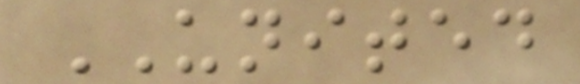UNITED
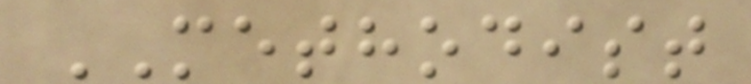METHODIST
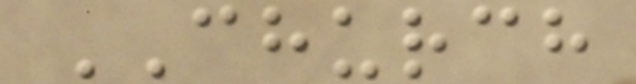CHURCH
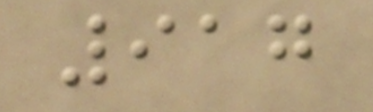917
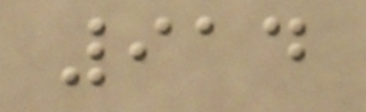914
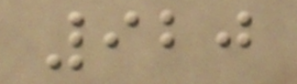920
